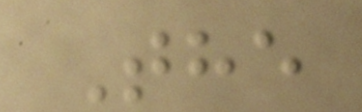The
